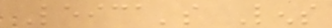Leica's Lens
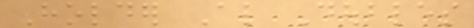Holder Also Doubles
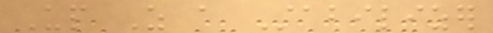Up As a Stabilizer
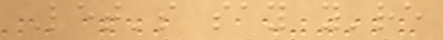Let's say you're
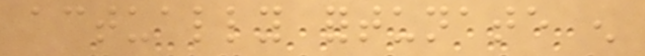actually fortunate enough
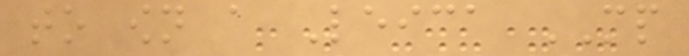to own a Leica MP
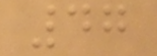47
